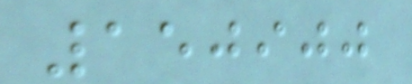150900
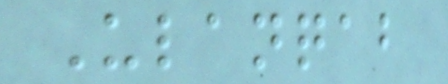Ulanqab
